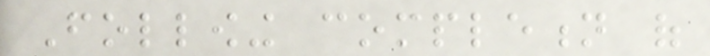Following completion of
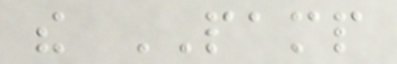the PAMP
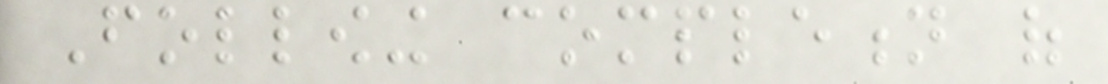Following completion of
